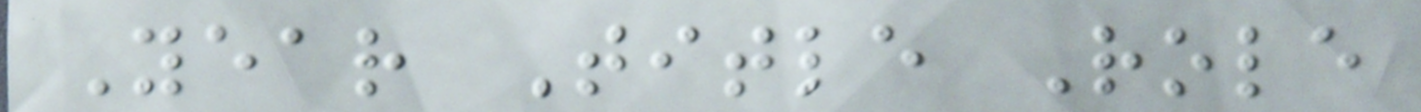Year Title Role
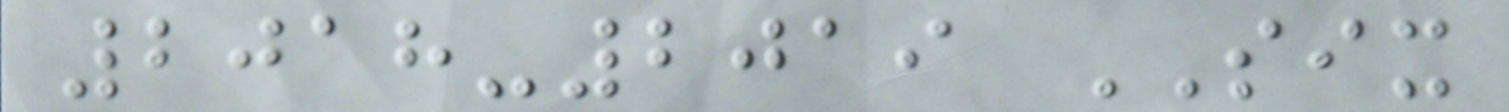2018-2019 SIX
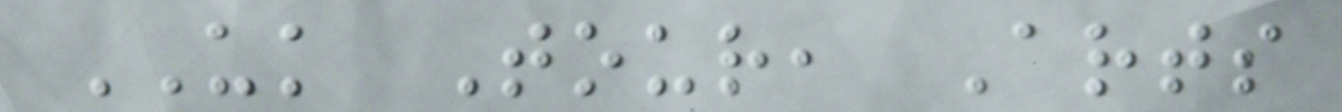UK Tour, Arts
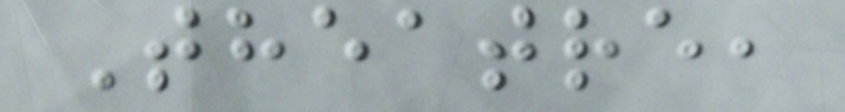Theatre,
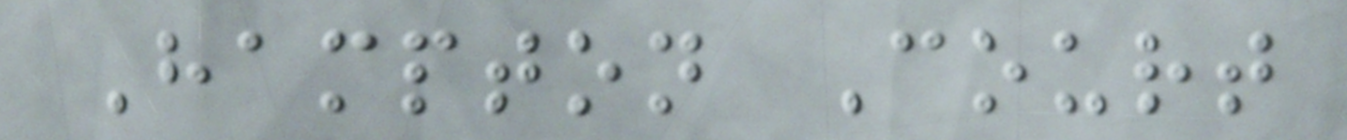Hampton Court
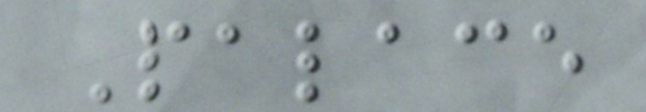Palace
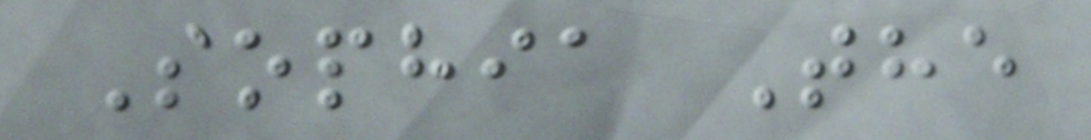Sophia The
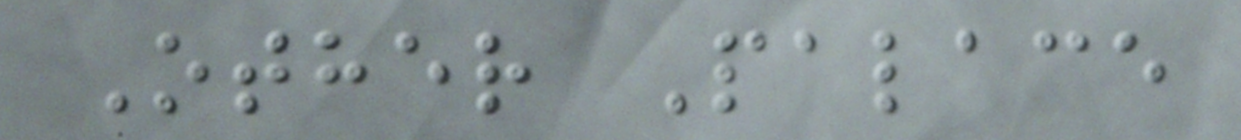Other Palace
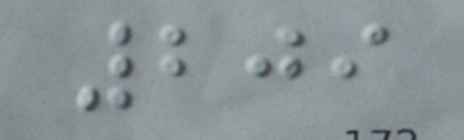209
